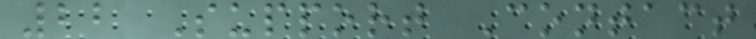22 Support Contact
